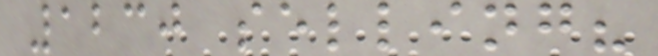1230 selling?
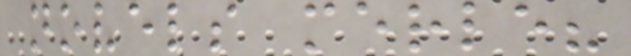novels merle?
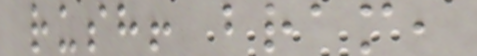rush! bram,
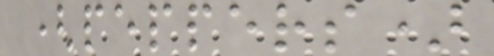(peppers)
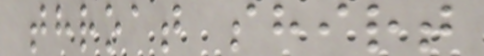throat shirt
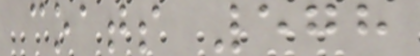coats 578
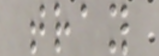tray
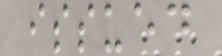issued
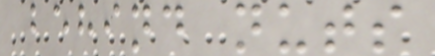behind nuts
